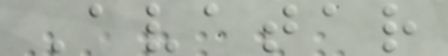Avatar
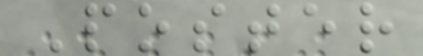Poster
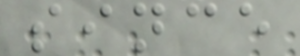since
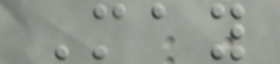May
